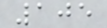105
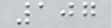107
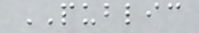PUBLIC
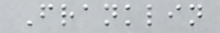Franklin
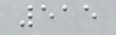515
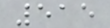515
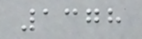1378
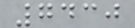7430
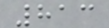813
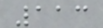113
